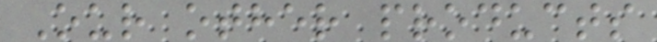Our other products
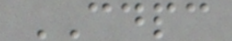CDPC
